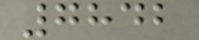7842
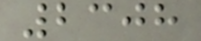2308
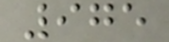975
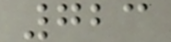723
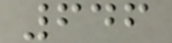646
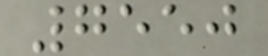7550
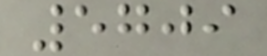5709
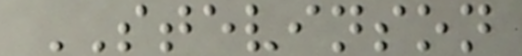STEVINSON
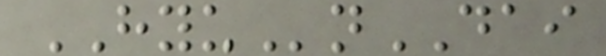HYUnDAI
